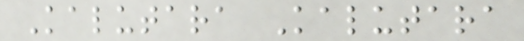Kalutara Kalutara
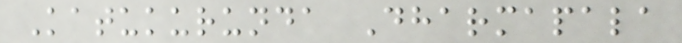Katukurunda Dharmapala
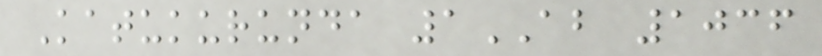Katukurunda 1AB 1036
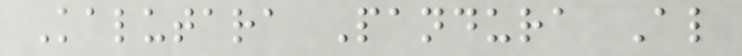Kalutara Pandura Al
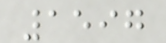1597
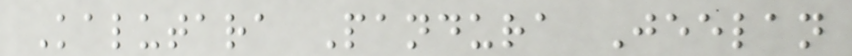Kalutara Pandura Jeelan
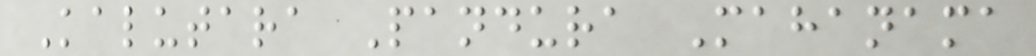Kalutara Pandura Mahanama
